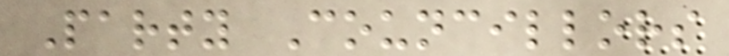Party Councillors
